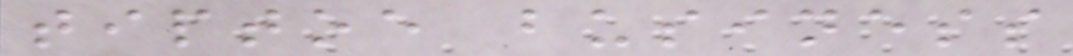tiptoe business
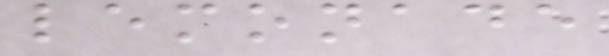lemonade
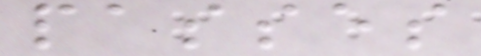passes
